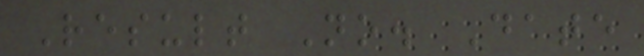Result No. Date
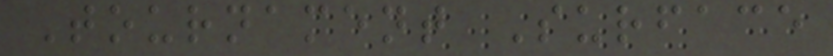Tournament Surface
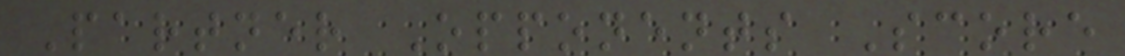Partner Opponents Score
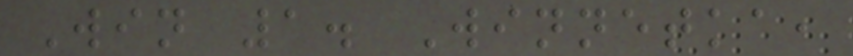Win 1. Winnetka,
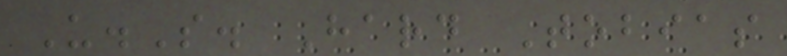U.S. Hard Tobias
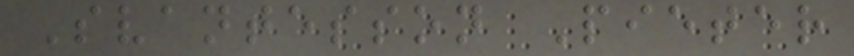Svantesson Pieter
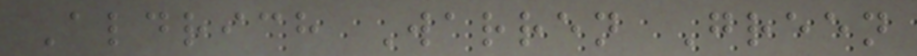Aldrich Warren Green
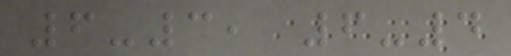6-3, 6-4
